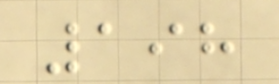198
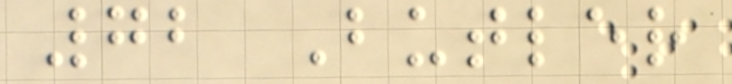72 Butler
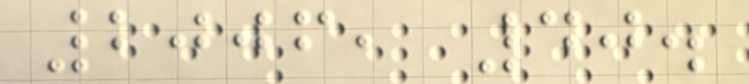2006, 40.
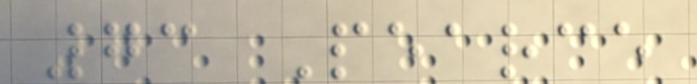73 Pearce
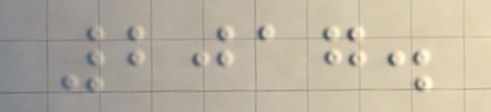2017.
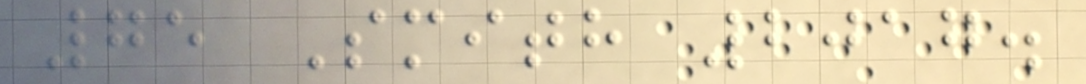75 Smith 2017.
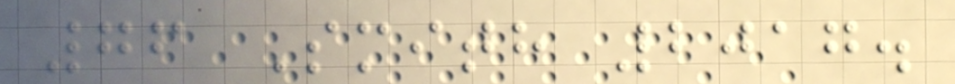76 Smith 2017.
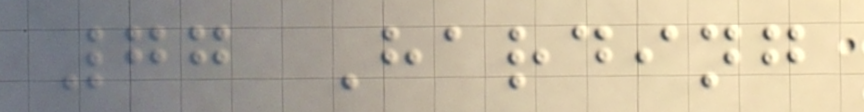77 Harding
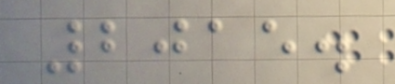2015.
